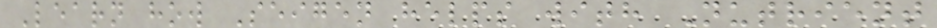Learn how Seigen helps with Nutrient
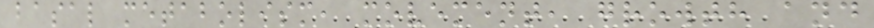basal metabolism, movement, growth and
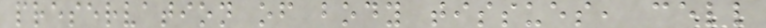preservation of body tissues, cell
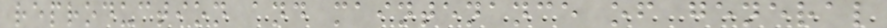reproduction and maintenance of general
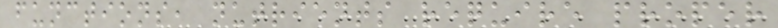functions, nutrients require proper
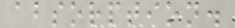absorption.
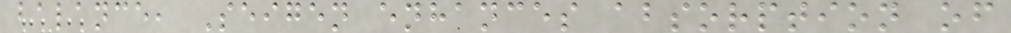balance, Seigen enhances absorption of
